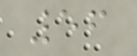56
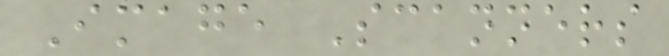Image Scanners
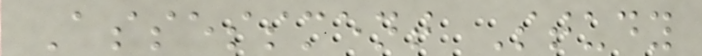Assessment Study
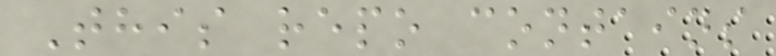This repo contains
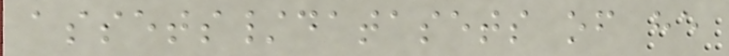assets/datasets of he
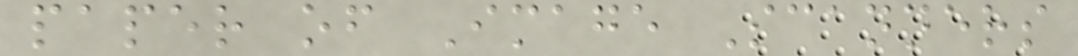paper of Image Scanners
